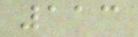113
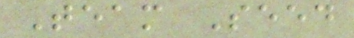Team Seed
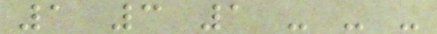1 3 1 - - -
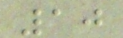10
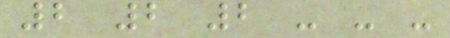2 2 2 - - -
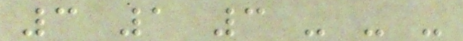3 1 3 - - -
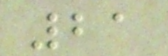21
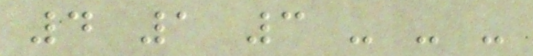4 1 3 - - -
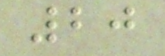20
